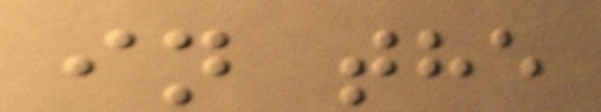in the
